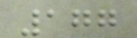177
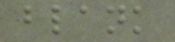blank
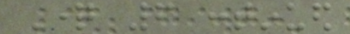Question 6 continued
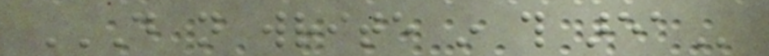DO NOT WRITE IN THIS AREA
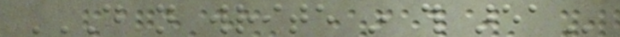DO NOT WRITE IN THIS AREA
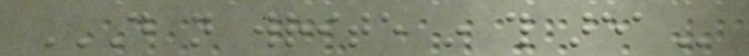DO NOT WRITE IN THIS AREA
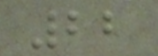22
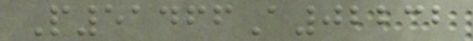P51466A02232
